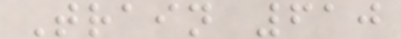Train 610
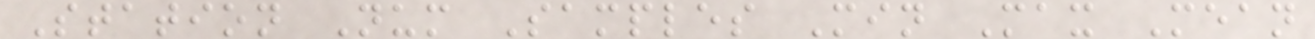Station Num Samples Min Max Mean
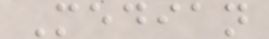Median
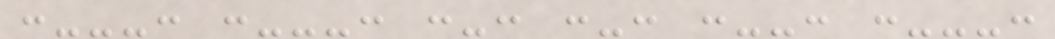:---: :---: :-: :-: :--: :---:
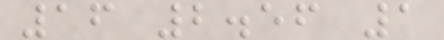16 2.56 1
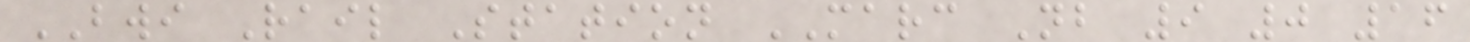BWI Rail Station MARC Nb 9 0 16
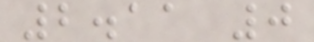2.11 0
